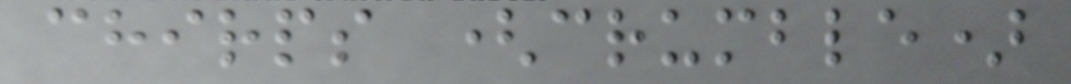chirps (crumble)
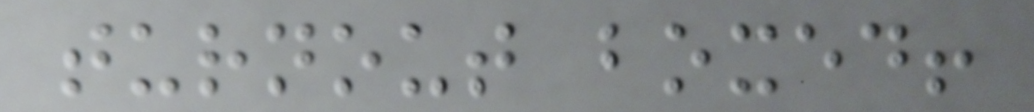turnout boxed!
